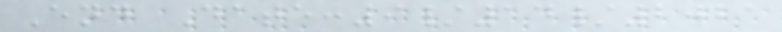End Date:9/14/2021
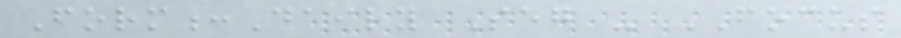Form:Daily Seg - FOCUS
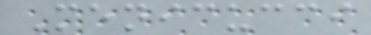Menicucci
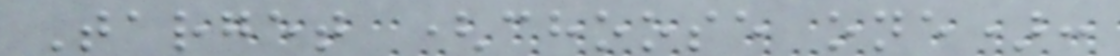Target (choose one):
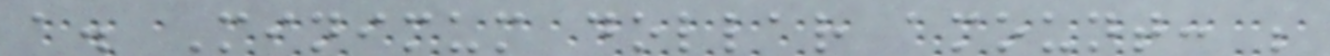a. Minimum dollar amount: ;
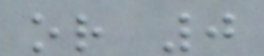or 0
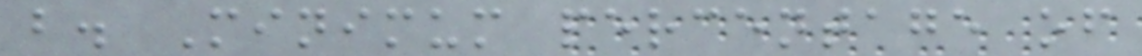b. Minimum percentage of
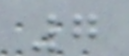7
